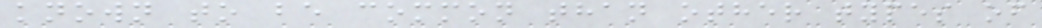known to be common than other types of
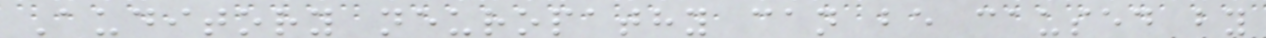Auditory neuropathy can be caused by
